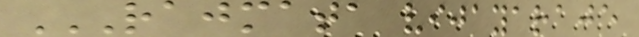RAJMATA VIJAYARAJE
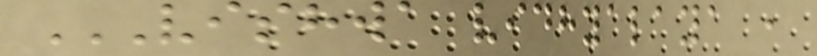VISHWA VIDHYALAYA ,
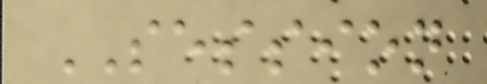SESSION
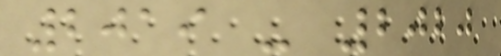2019 - 2020
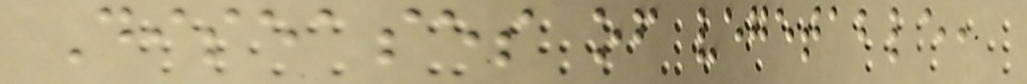Diseases of vegetable,
